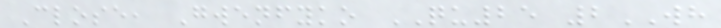Close, Gwenfyko QU25 2WH
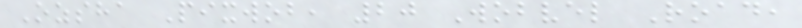Ozsha Pixwob, 20 Wobvel Road,
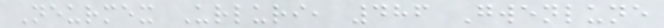Neurmex Urluri, 486 Gwenlune
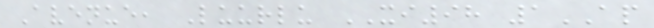Avenue, Luurlu XI98 1AP
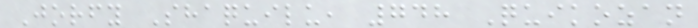Jorfy Shaquilu, 748 Quikozan
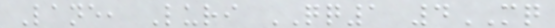Lane, Luri QQ1 4MQ
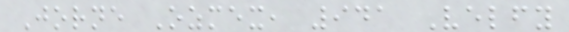Jorne Ozmex, 941 Velfy
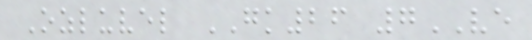Ozluvel GK26 7VE
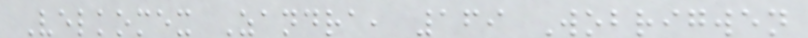Velkomex Zandra, 169 Wobrigwen
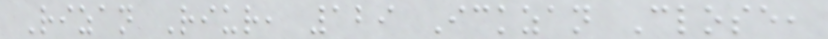Rizan Riur, 129 Ickzan Close,
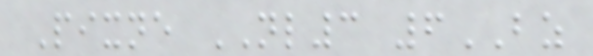Pixne NL3 6BZ
